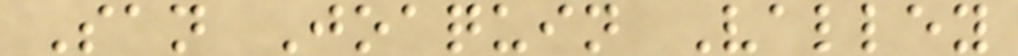San Joaquin Valley
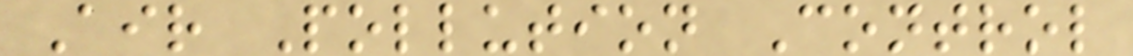Air Pollution Control
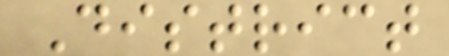District
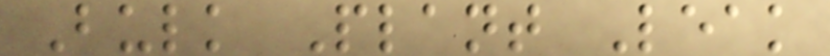Bulk Plant Leak
